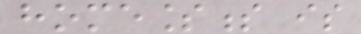homelessness is
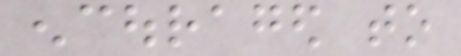encouraged to
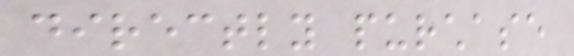directly purchase
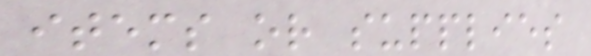items or supplies
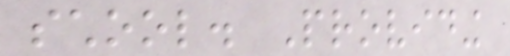school. Providing
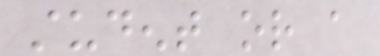student or a
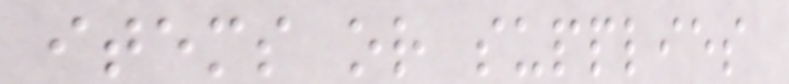items or supplies
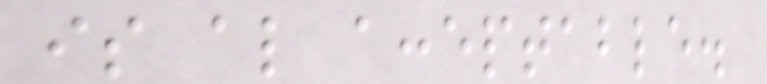is also acceptable.
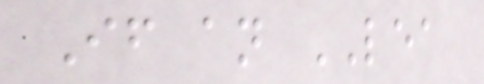If an LEA
